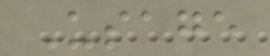Usage
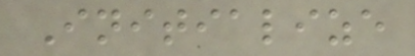Initialize
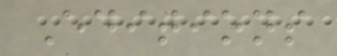Editions
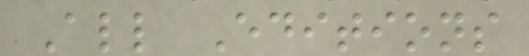All Editions
